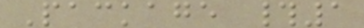Package #1
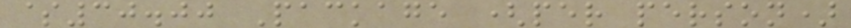$30.00 Package (per person)
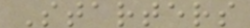Starters
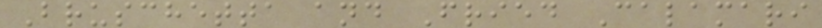Bruschetta and Fried Calamari
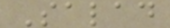Salad
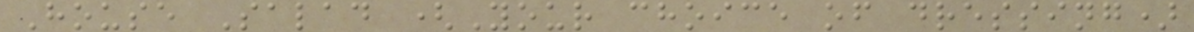House Salad (Your choice of dressing)
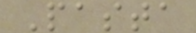Pasta
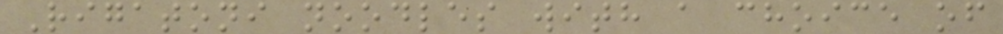Rigatoni noodles with a choice of
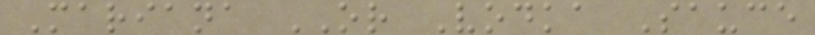Mariana OR Vodka Sauce
